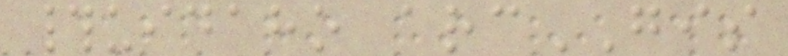#uidaho arcGIS
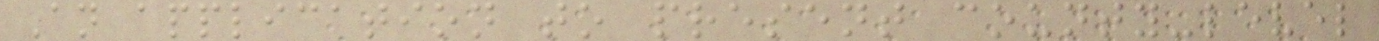An application to present county-level
